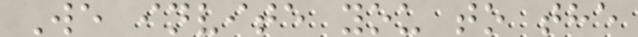We invite you to the
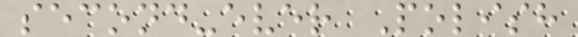second-ever Polish
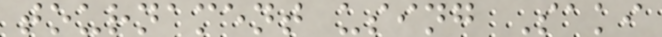tournament using Saki
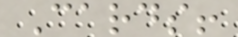Cards!
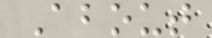About
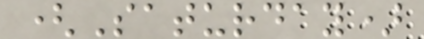(Saturday)
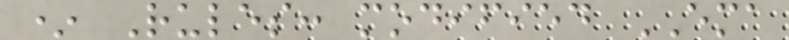* Rules: modified EMA
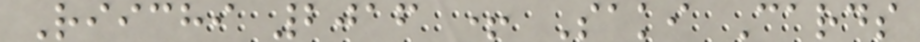Riichi 2016 + Saki Cards
